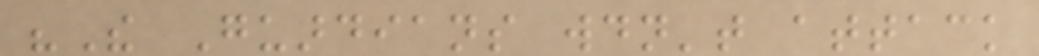"The Guardians wouldn't attack
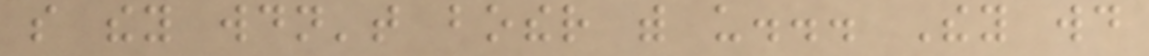so they wouldn't bother with us... They would
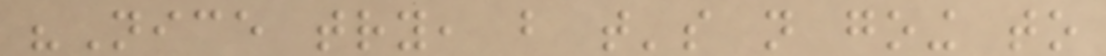"Nice try, but that's not going to
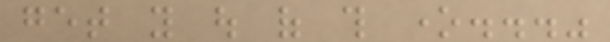get you out of this one..."
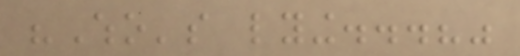"Who's lying...?"
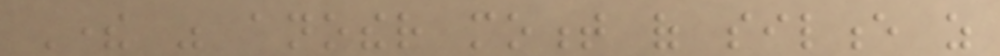There was another moment of silence as
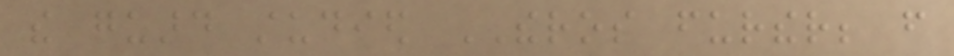the guard studied THEROS further; from
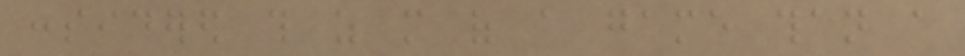considered this as more of a game than a
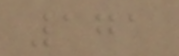171
